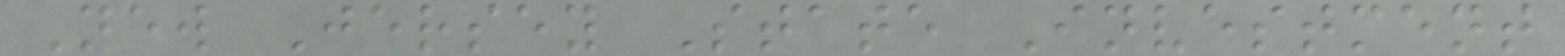New Jersey State Investment
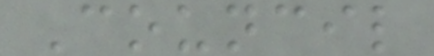Council
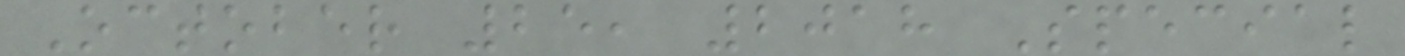October 25, 2018 Special
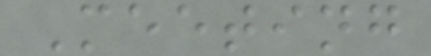Meeting
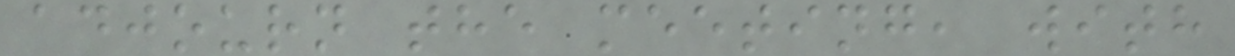adjourn the meeting, with
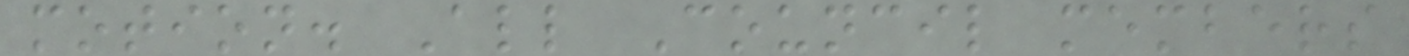motion. All Council members
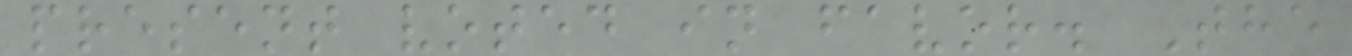present voted in favor. The
